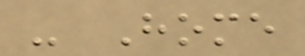- Home
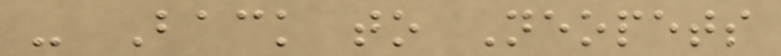- Back to Neopets
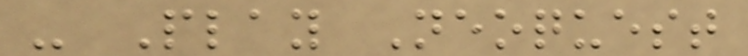- Play Neoquest
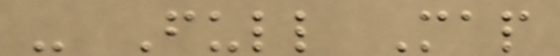- Full Map
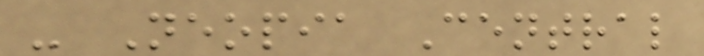- Neopia Central
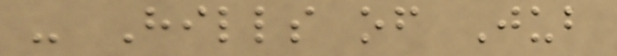- Hills of Jub
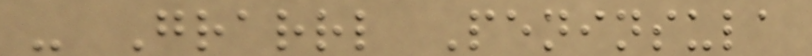- Grarrl Peninsula
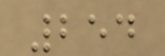254
